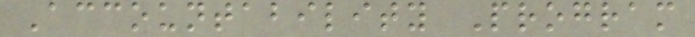Accountability Program
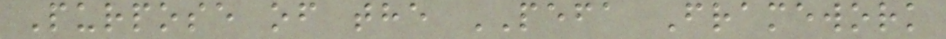Purpose of the PEFA Framework
